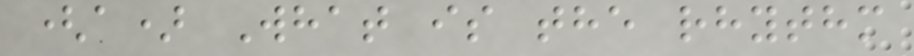(a) What is the rhythm
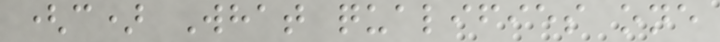(c) What qualifies one
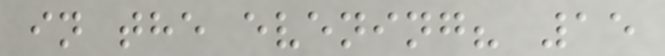in the evening? 15
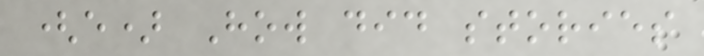(e) How did stories
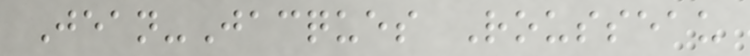Jean-Jacques Rousseau
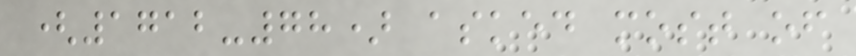(1712-78) asked most of
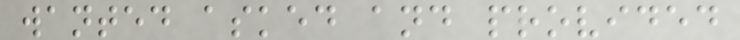wanted asked and provided
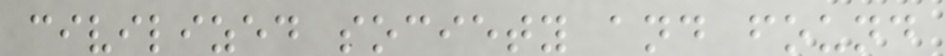civilized society and found
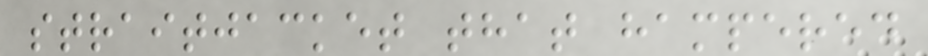straitjacket that hampered
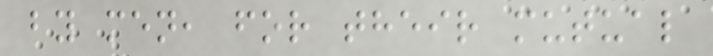by men, for their mutual
